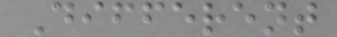Different
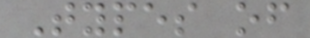Types of
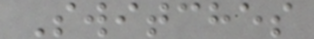Switches
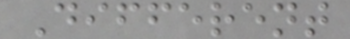Different
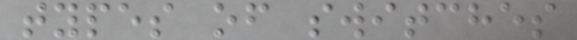types of switches
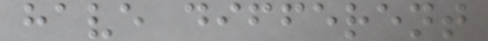have different
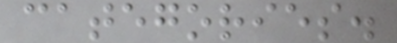categories.
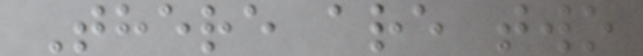There are two
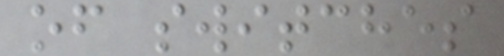of switches
